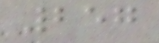257
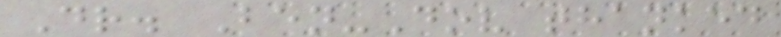Dr. Ben-Dov thanked
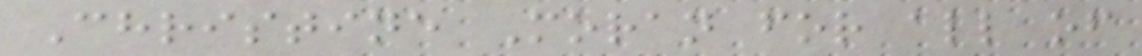Christine Moran for all of
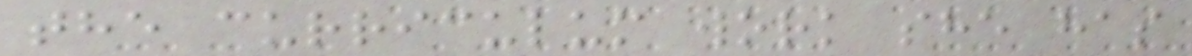the curriculum work she has
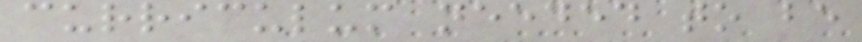curriculum needed to be
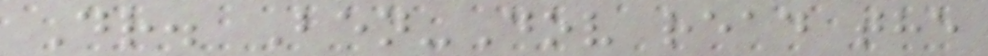Dr. Ben-Dov read the
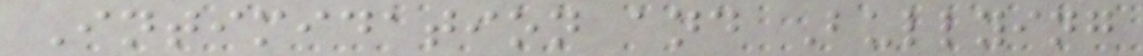Intimidation and Bullying
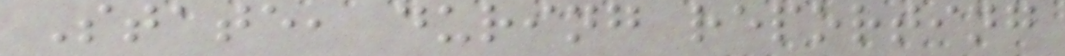State, during reporting
